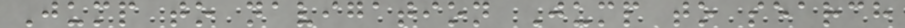Jump to navigation Jump to search
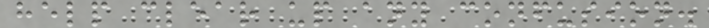help clear up any confusion.
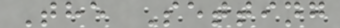The Setting
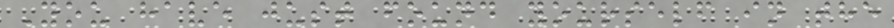You have just found yourself in the
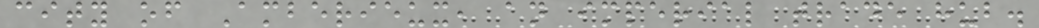city of Amberieux, an imperial trade hub.
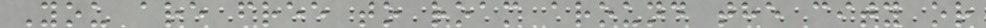You are free to roam around the city or
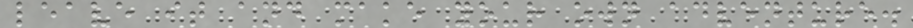leave it and make your own adventure.
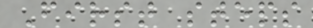First steps
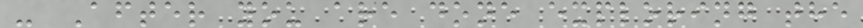- After you are done exploring the
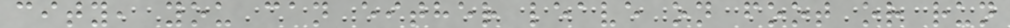city, you can either leave on foot or run
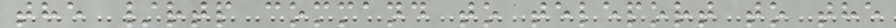the /rtp command to teleport to the
